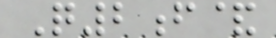Q2f&
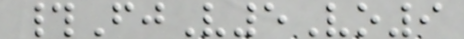#FjV5Vo9
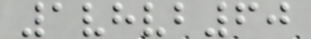1vhvb60
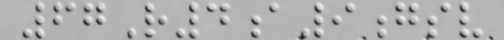67R4a9gsv
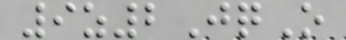9z2JqO
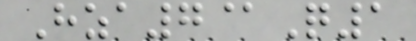Hza7@Q1
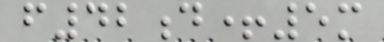f42d+5m
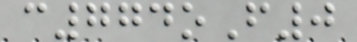c774oF0
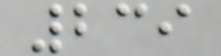239
